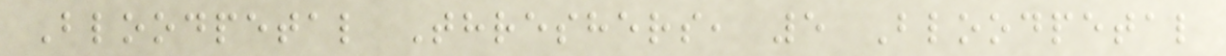Bloodpetal Threshers, 5 Bloodpetal
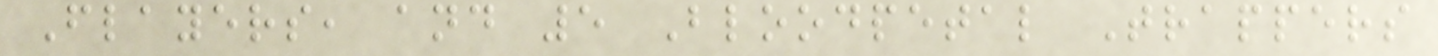Flayers, and 5 Bloodpetal Trappers
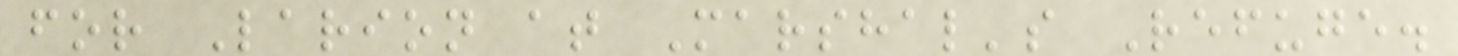for Larion at Marshal's Refuge.
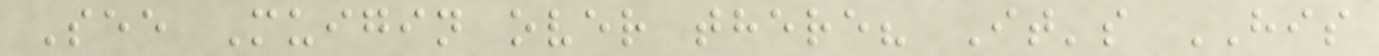See Muigin over there? It's HIS
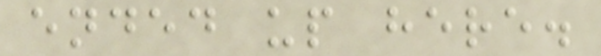ended up here.
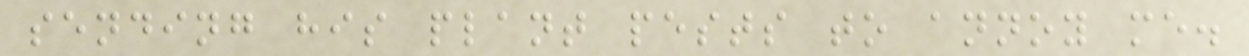sending his plant pests to annoy me.
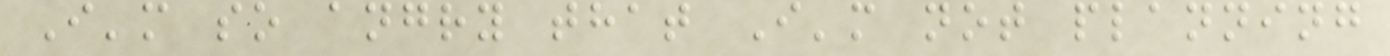I'm so angry that I'm not planning
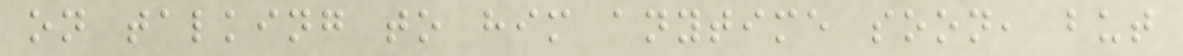on talking to him anytime soon, but
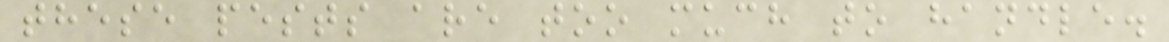these pests are too much to handle.
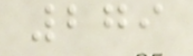279
